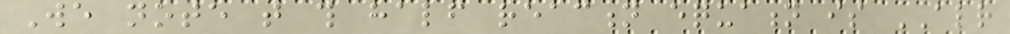We note that this half reaction equation is ALREADY
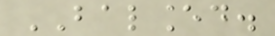BALANCED.
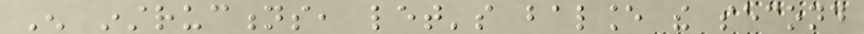Enough instructions, let's balance the second
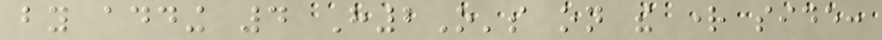by adding 4 H2O's on the right side:
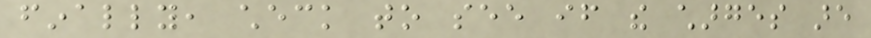finally, check to see if the charges are
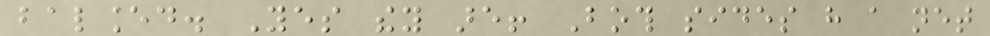balanced. Yes they are! Both sides have a net
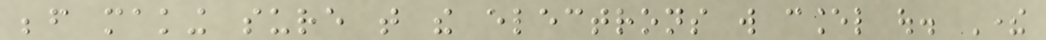before making sure that the electrons will cancel out. There
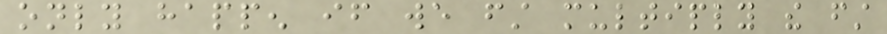only happen if we first multiply the first
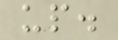up.
